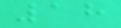18
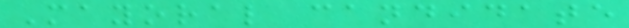Mayoral candidate
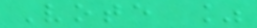Vote %
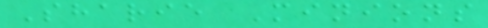Sharie Minions
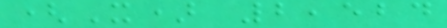(X) 2,524
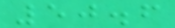50.6
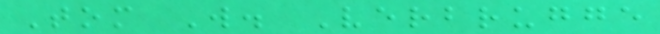Tom W. Verbrugge
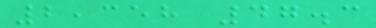2,358 47.3
